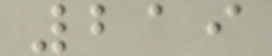219
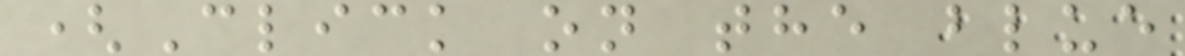(Click on the blue
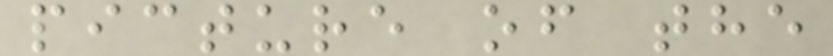picture of the
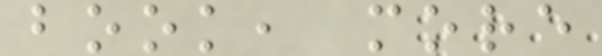book, more
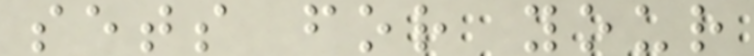sets for your
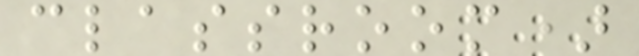classroom)
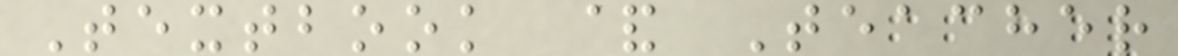Textbook & Teacher
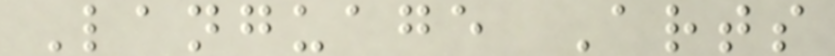Language Arts
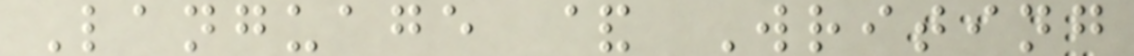Language & Writing
